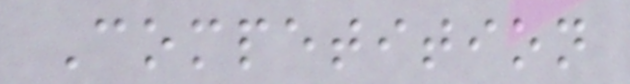Competition
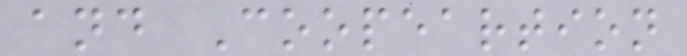and Coopeartion
